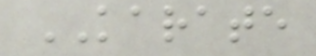KARATE
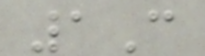1C
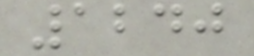1240
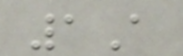1A
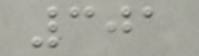301
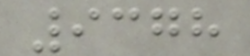9378
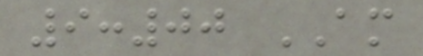9:00 AM
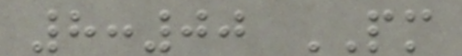8:00 PM
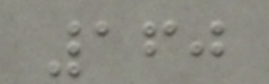160
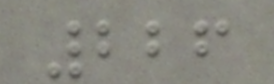226
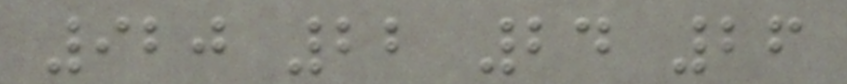920 22 24 26
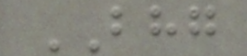BHG
